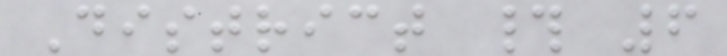District # 6
